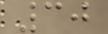30
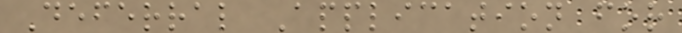Deferral Application for
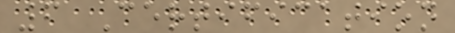6 Certification
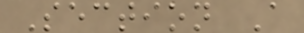Section A
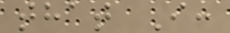that I:
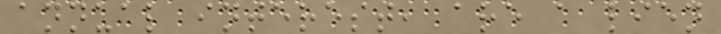annual interest, are a lien
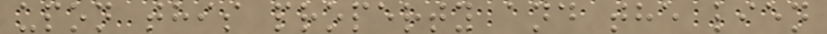upon this property and the lien
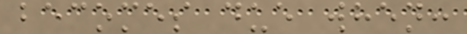becomes due when:
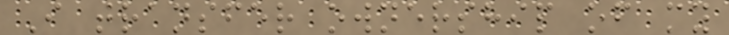I transfer ownership of my
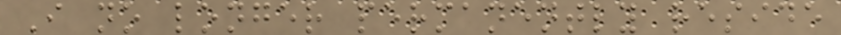I no longer permanently reside
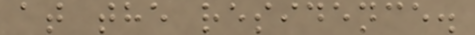at the residence.
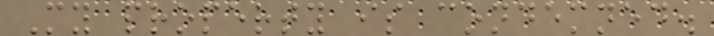My property is condemned.
